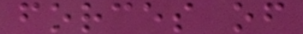forces of
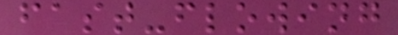fast-flowing
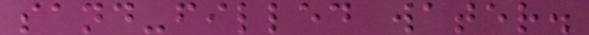sand-filled water.
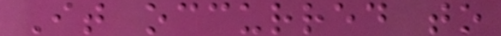It occurred to
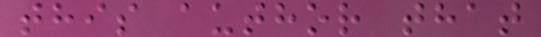this author that
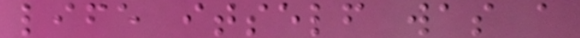life itself was a
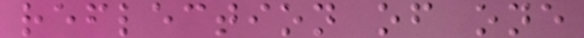reflection of one
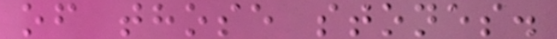of those stones.
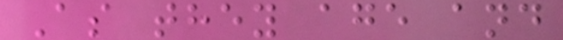As they age and
